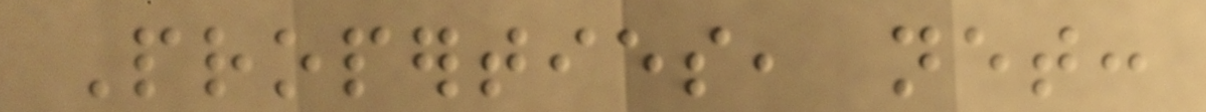Properties, net:
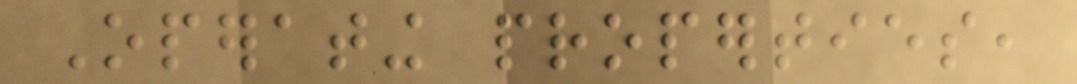Operating properties,
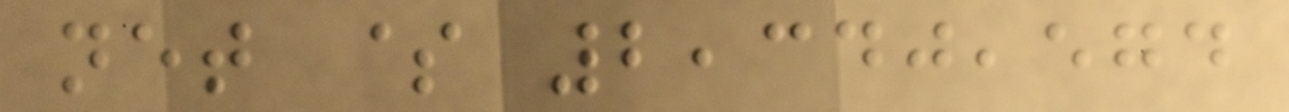net $ 2,340,574
